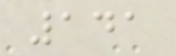141
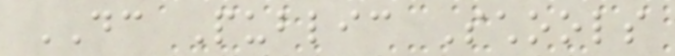DC Public Schools
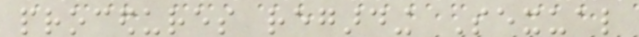procedures regarding Sexual
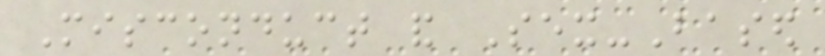Misconduct and Sex-Based
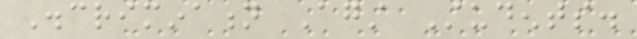Discrimination Against Students.
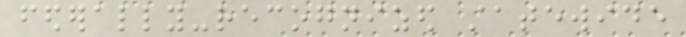federally-recognized statewide
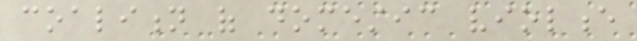coalition of domestic violence
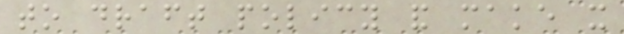to draft policy and make it
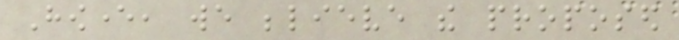However, we believe the proposed
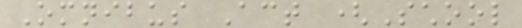Omnibus Act (School
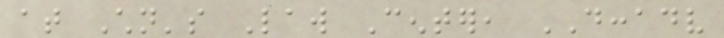at Children's Law Center, DCCADV
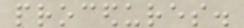procedures.
